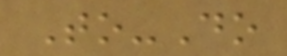To-Do
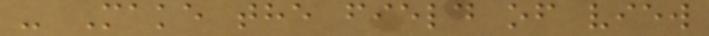- Make the field of view
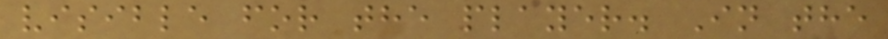visible for the player. In the
